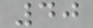40
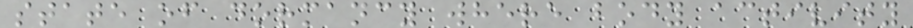state of dormancy where body activity
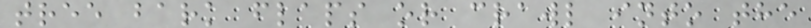tree bark flaps or crawl into the
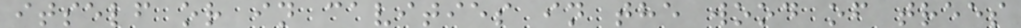itself or in cavities in the wood of trees
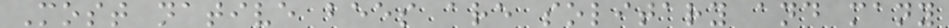Most native bees are solitary and many
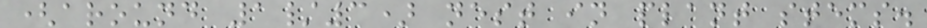(around 1/3) nest in plant stems.
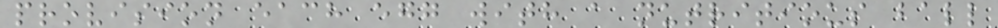provision each egg with a nutritious ball
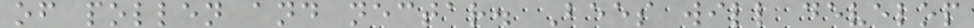of pollen and nectar. Bees will develop
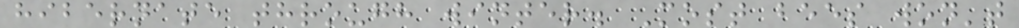hibernate through winter. Most bees won't
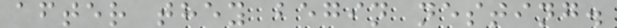after they begin nesting.
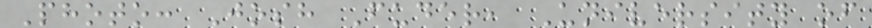Photo: Josh Fuder, University of
